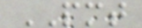PMT
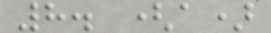8. (a)
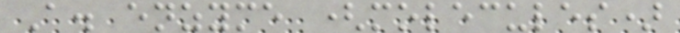A. enzyme (molecules)
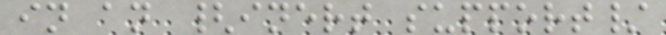in an {inert support/
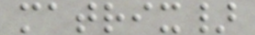matrix}
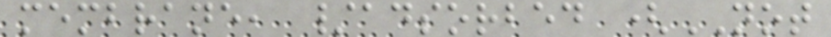membrane, /adsorbed (NOT
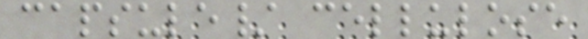capsule/ cellulose
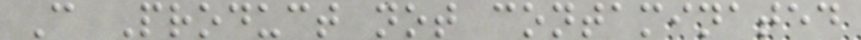C Product not contaminated
